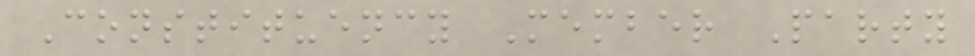Constituency Member Party
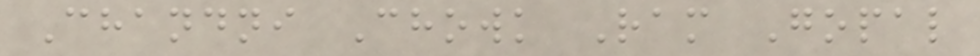Chandni Chowk Ram Gopal
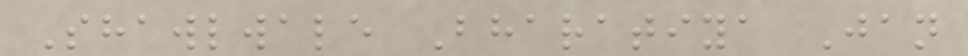Shawlwale Bharatiya Jan
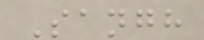Sangh
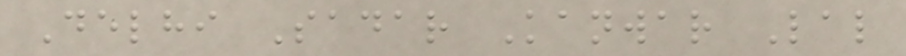Delhi Sadar Kanwar Lal
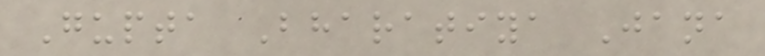Gupta Bharatiya Jana
